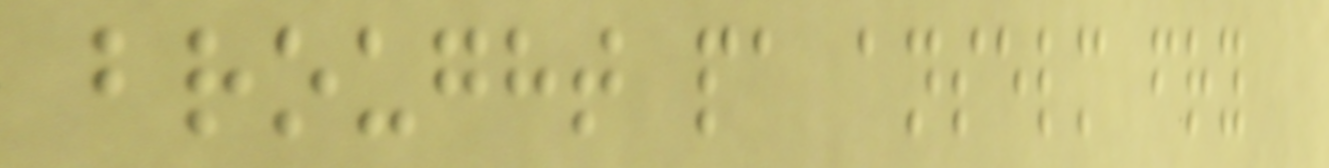brought pa anselm fry
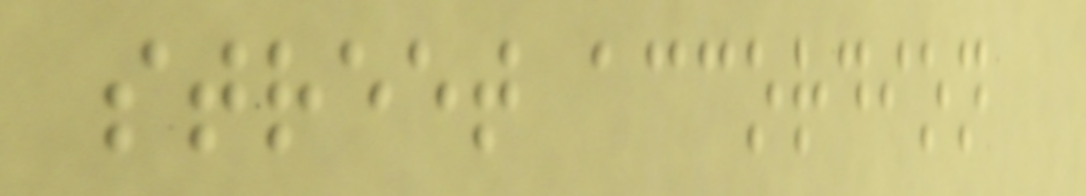street accordion
